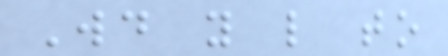Would you like to
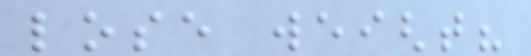lose weight?
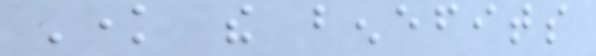Know the benefits
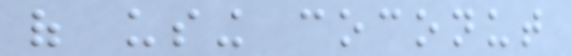of using coconut
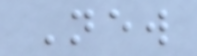New
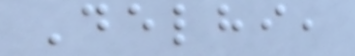Delhi,
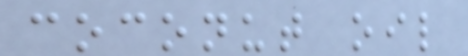coconut oil
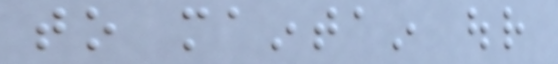to maintain our
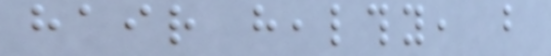hair healthy, but
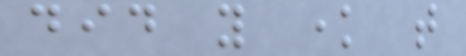did you know that
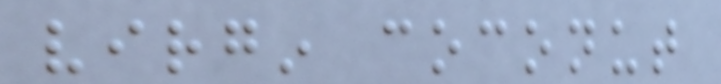virgin coconut
